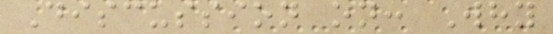Discussion on: Why
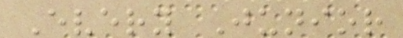Every Junior
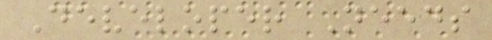Developer Needs
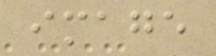image
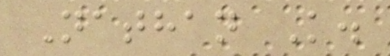Nathan K.
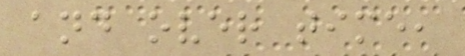and over time,
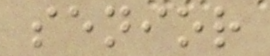senior
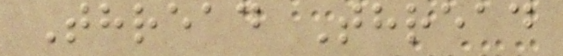Thread Thread
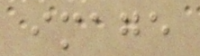image
